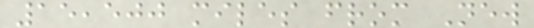15,500 miles from New
